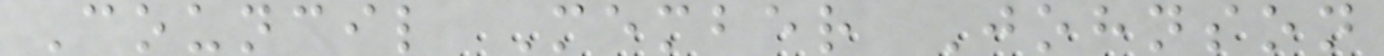Council Member Johnson
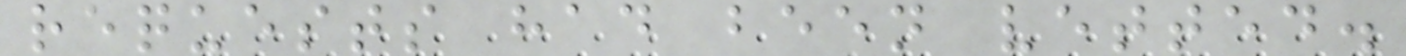requests had been vetted.
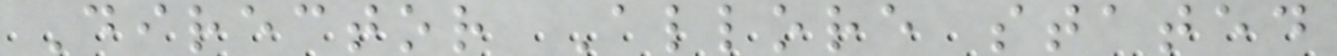Director Allore stated
